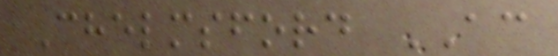Chelmsford AC
